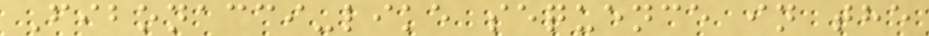Fibonacci-like sequence in the
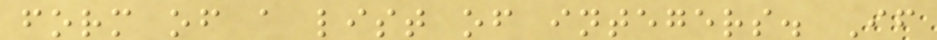form of a list of integers. If
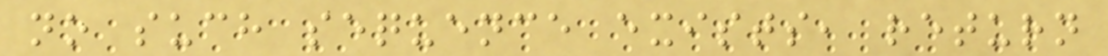no such sequence exists, return
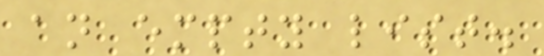an empty list.
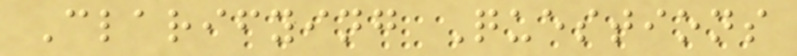Clarifying Questions
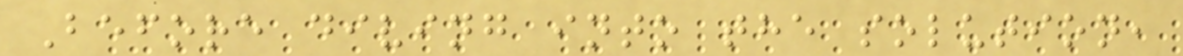Before diving into the solution,
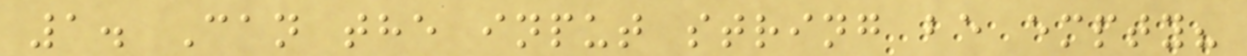1. Can the input string be empty?
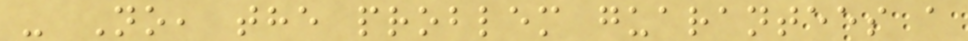- No, the problem guarantees a
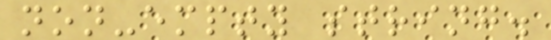non-empty string.
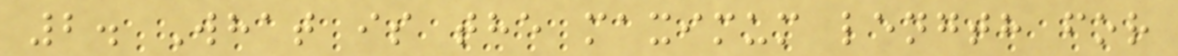2. What is the maximum length for
